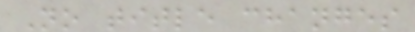No title changes
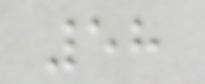58
